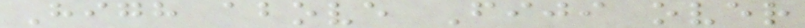High above Fiji over
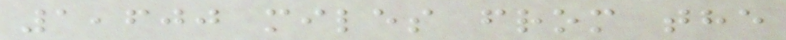1,600 miles from the
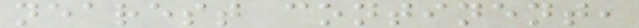nearest continent,
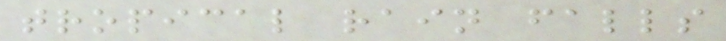tropical rain falls
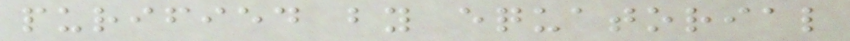purified by equatorial
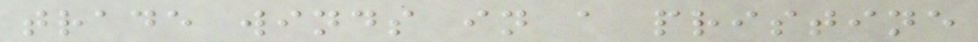trade winds in a pristine
